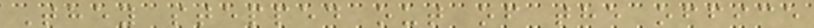They stepped out of the office
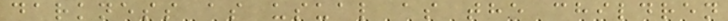darkness as usual as the children
